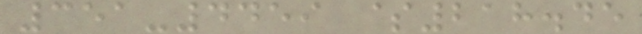351-4459 $218.45
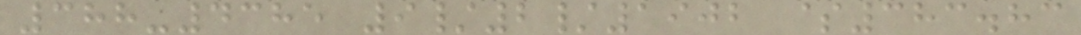388-4385 9/2/1902 $383.83
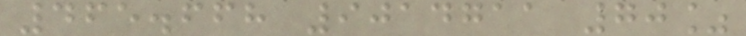465.668 9014711 70%
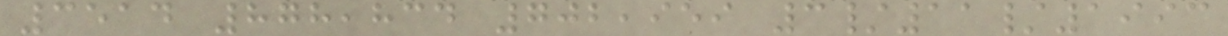3514 878,834 702,959 3/11/1993
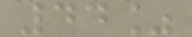44%
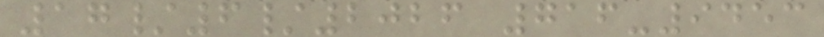17/6/2026 716-9453
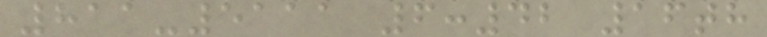811-5111 6:42 16th
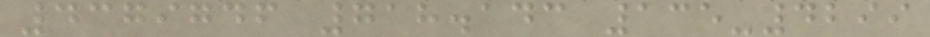4379746 718.143 135-4299
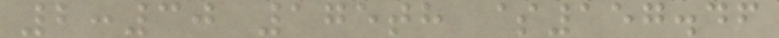2:30 175th $157.46
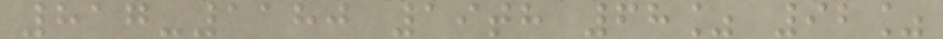817-1180 19th 68% 92%
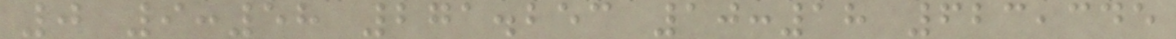0 9:58 271.253 10:18 623,345
